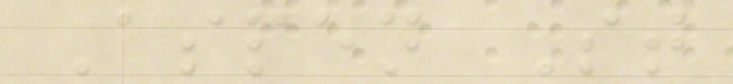Aspen St
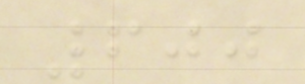600
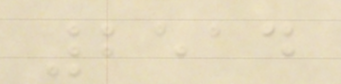2514
